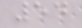54
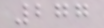277
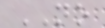NO
